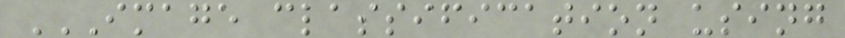IMAGE CLASSIFICATION USING
